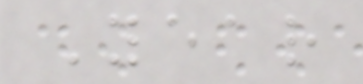Year
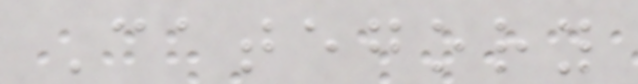Category
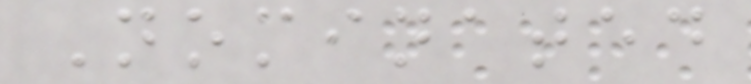Nominated
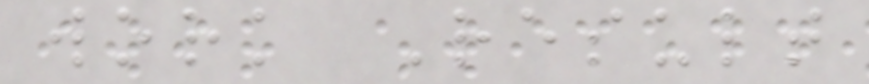work Result
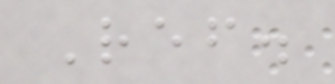Ref.
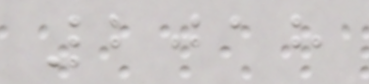2018
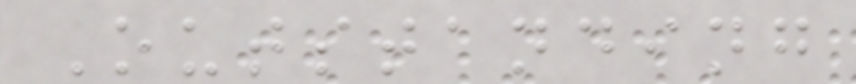Outstanding
